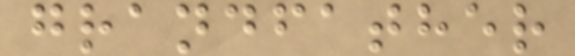grandfather
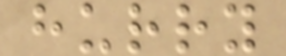hurry
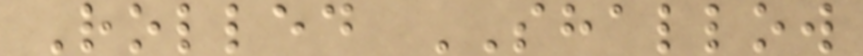Rolled SHALLOW
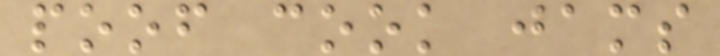poof cook jams
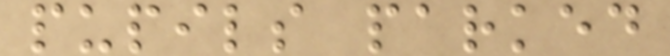pupils parked
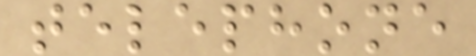telephone
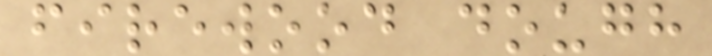firewood dough
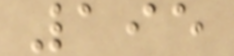195
